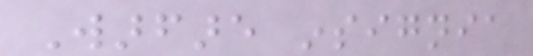Warfare insignia
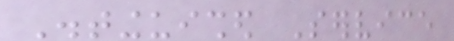Distinguished Service
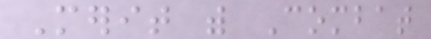Merit with Combat
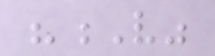"V"
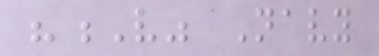"V" Navy
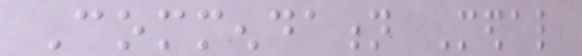Commendation Medal
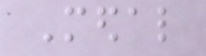Medal
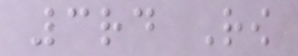3rd Row
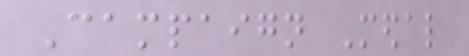Campaign Medal
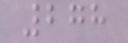278
